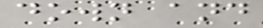down and
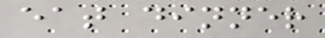eat dinner
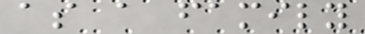as a family
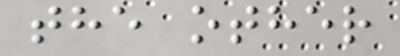the other
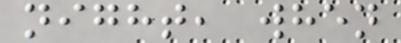night, when
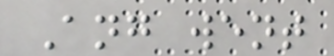Ang went
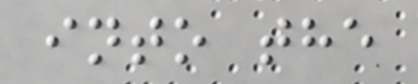into the
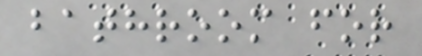bathroom for
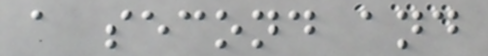a second and
